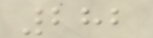282
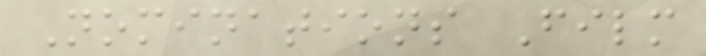Nominations Film
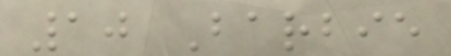10 Barbie
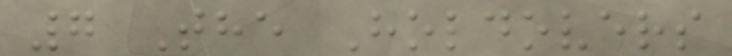7 The Holdovers
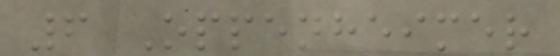6 Oppenheimer
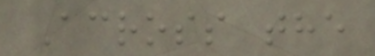Across the
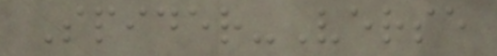Spider-Verse
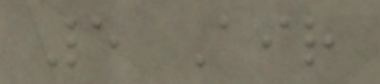5 Air
